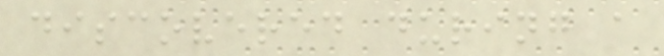discovered during a
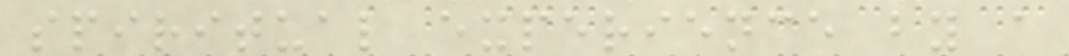spiritual experience by a
